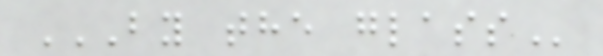BY THE GLASS
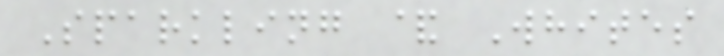Sparkling & Whites
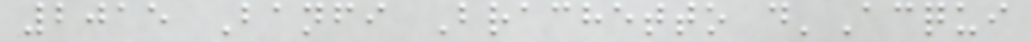2015 Banfi Brachetto d'Acqui
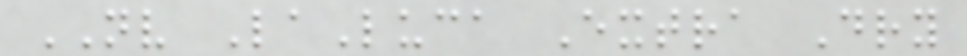NV LaLuca Extra Dry
